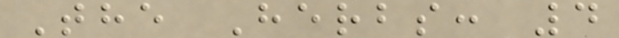The Herbs: 4
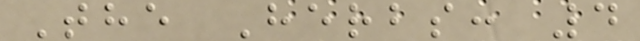The Herbs: 4
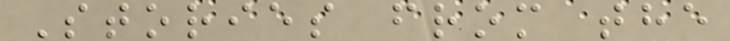Stories from the
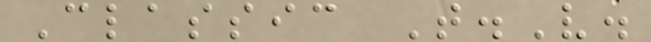Classic T.V.
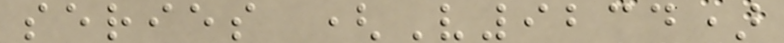series (V9234)
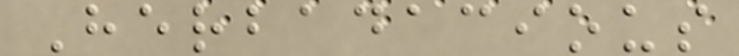Herbadacious
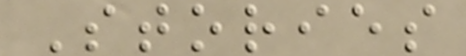Stories
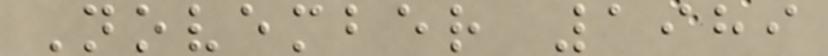November 1989
